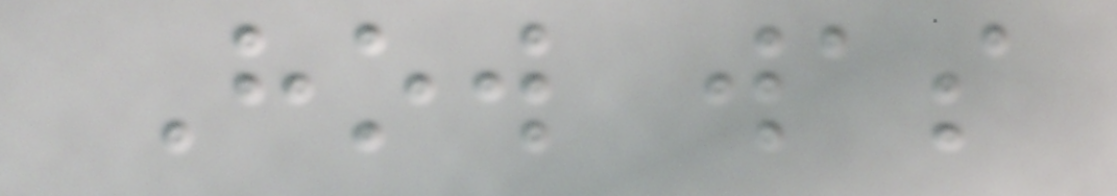How was
